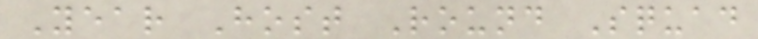Year Host Round Squad
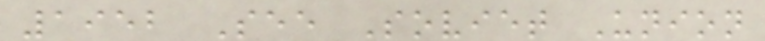1952 See Soviet Union
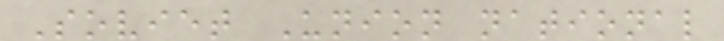Soviet Union national
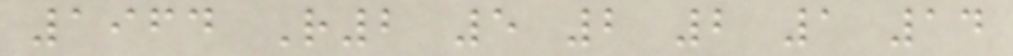1964 R2 5 2 2 1 14
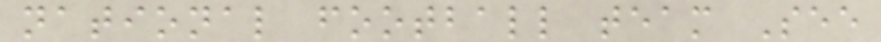national football team See
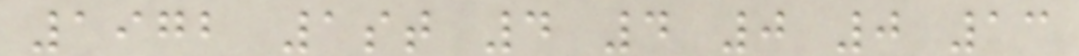1972 1st 4 4 0 0 13
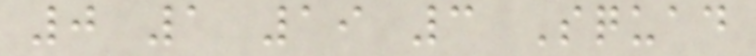0 1 19 3 Squad
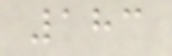183
